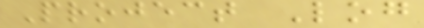Project Log
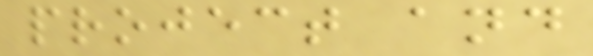project and
